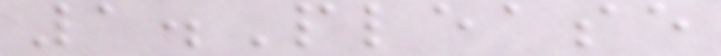1.Please
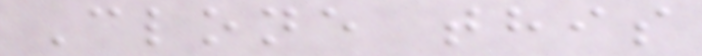Clone this
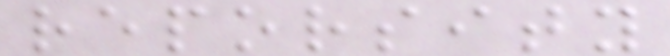reporsity
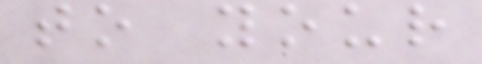to your
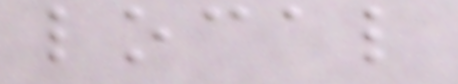local
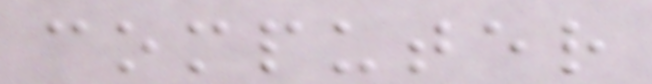computer
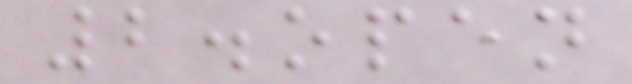2.open
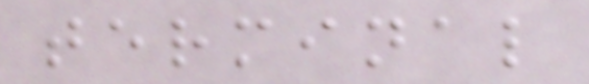terminal
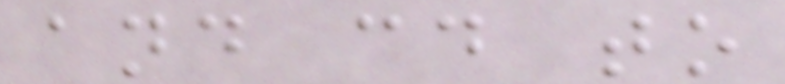and cd to
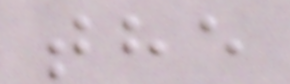the
